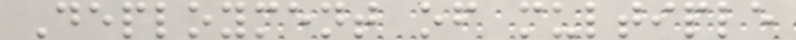Deployment of multiple
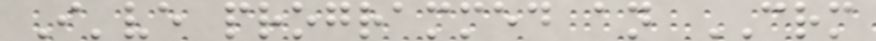I've programmed an CRM
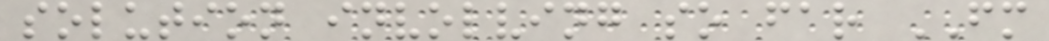solution involving so far FM
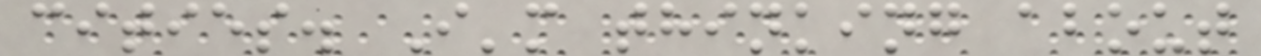cities. I'm thinking about
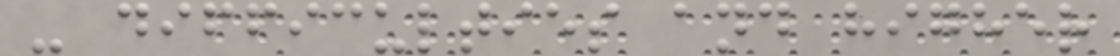- difficulties and higher
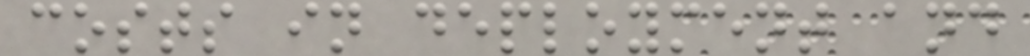costs in deployment and
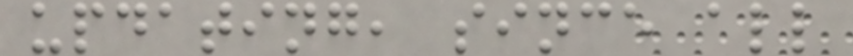updating, since all
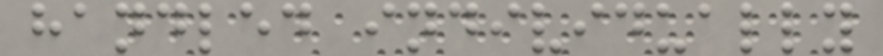handled individually
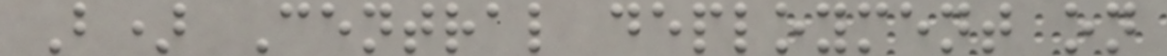B) Central deployment on
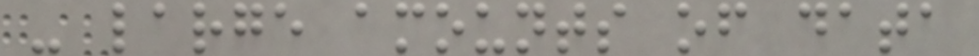- large amounts of data
